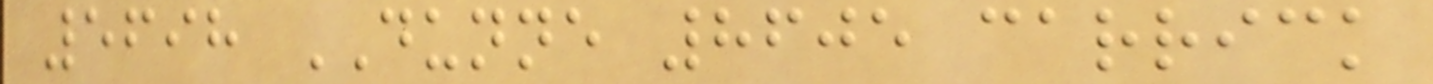5698 DUNNE 8605 carrick
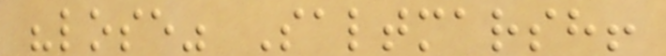"lose" Saltmarsh!
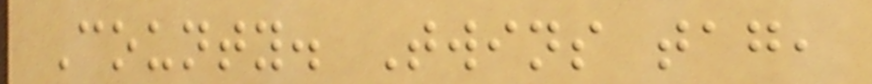County. Twins tag,
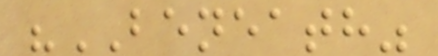"BENEATH"
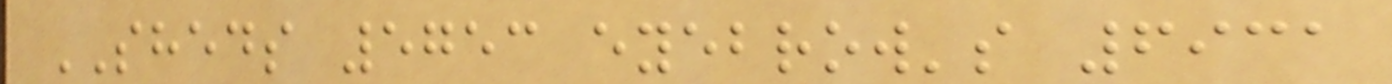SHEDS 5753 eyebrow's 6931
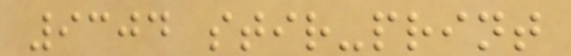9304 stir-print
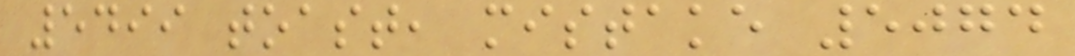5499 toast, mistake 5074
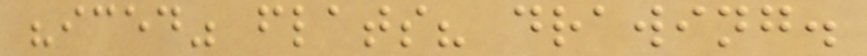"iced" flats? drawing.
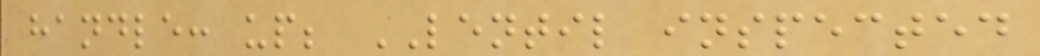handle: up; LENTIL inspected
